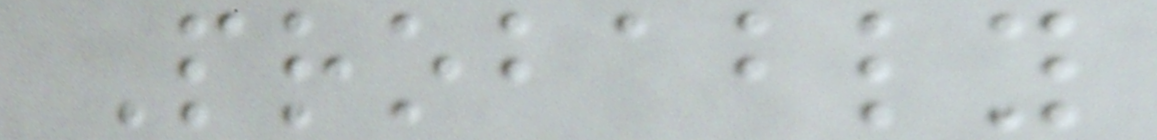Probably
